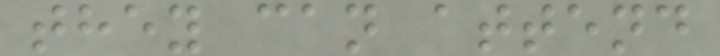they can attend
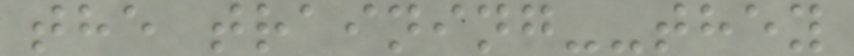the training--they
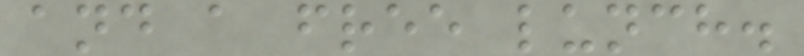and a free lunch.
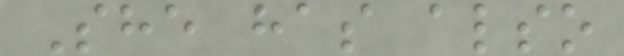She has also
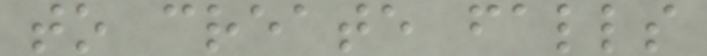to create falls
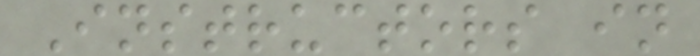Instructors in
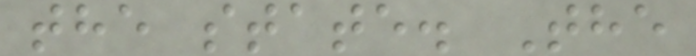the state. The
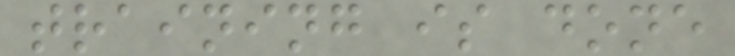training is done
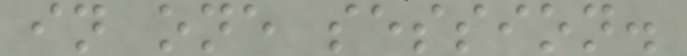in one session.
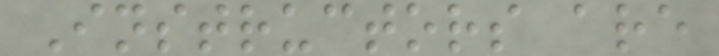Instructors are
